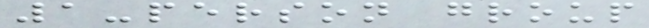1-person group
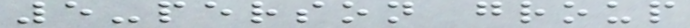5-person group
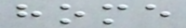home
